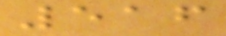516
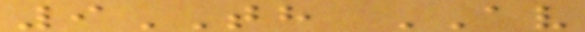9TH AV
